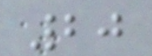20
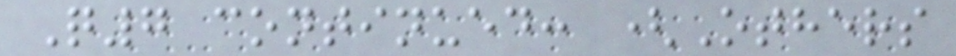Q7 continued: (Others
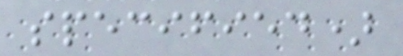specified)
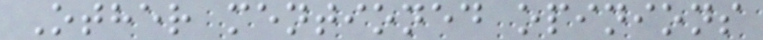Other mentioned opinions
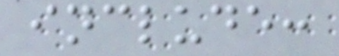include:
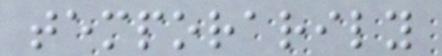temporarily
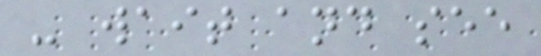- wait and see
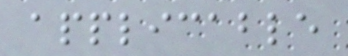applicable
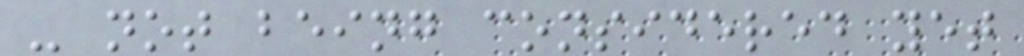- not being considered yet
